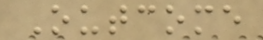Outcome
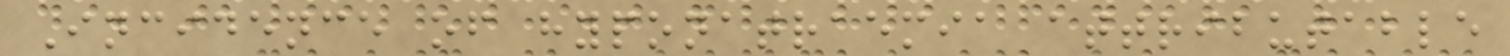Incidence of hyponatraemia attributable
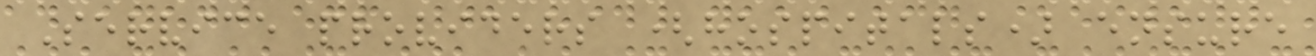Service providers (hospitals) ensure
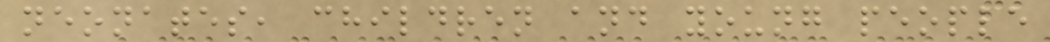neonates, children and young people
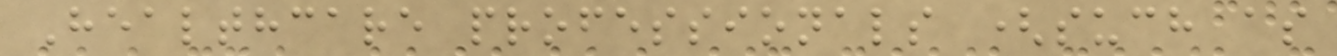Healthcare professionals (such as
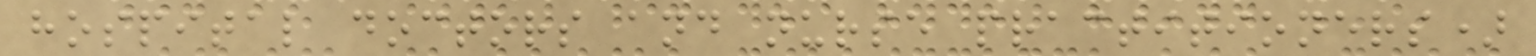hospital doctors and nurse practitioners)
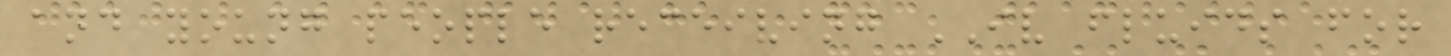and young people receiving IV fluids for
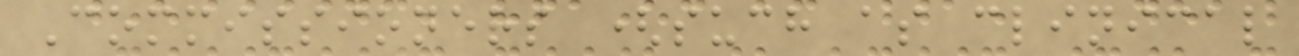Commissioners (such as clinical
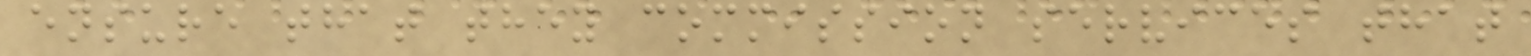ensure that they commission services that
